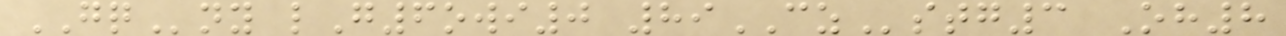GQny lG6owi0 89CZstg3 Oh8
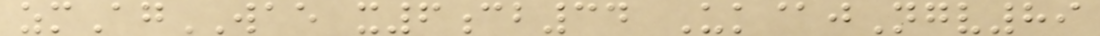zmAgWAE x6cb34 Uk@jNgv89
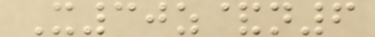X30z&n6
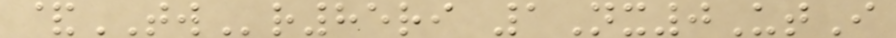&TWr85ri 1Nx0UtI
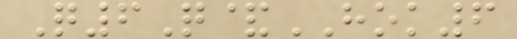Q6Q&HOK6
